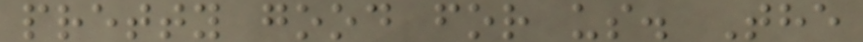pretty good for us. The
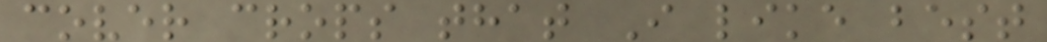cover crops that I like best
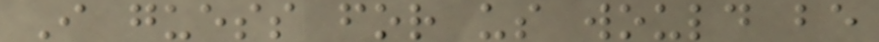I guess for us would be
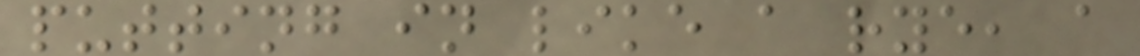putting in like a rye, a
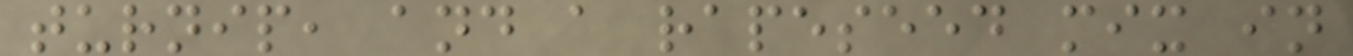turnip, and a rapeseed mix in
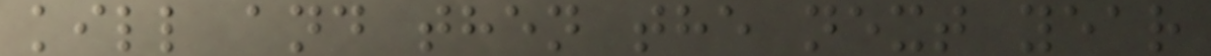kill and then the next year
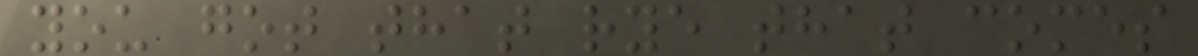you got that rye that comes
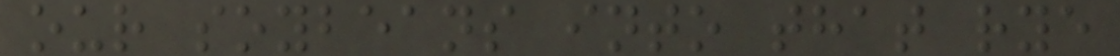our soybeans into that rye
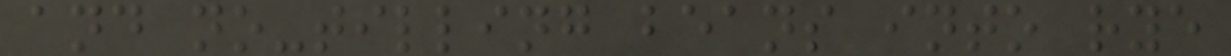and no-tilling beans into rye
